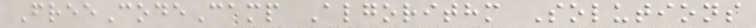FreeCodeCamp Algorithm Solutions
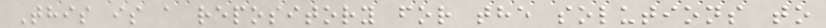This is a repository for the solutions to
